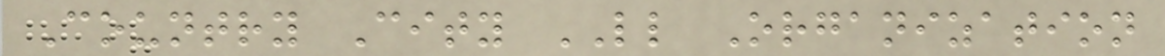Country City LL Organization
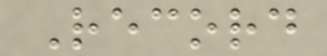Record
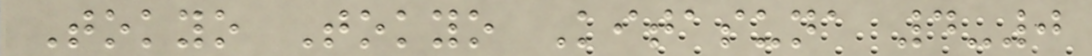Tokyo Tokyo Kitasuna 4-0
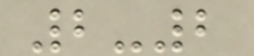2-2
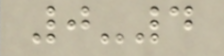0-4
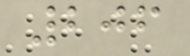206
